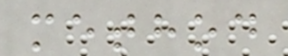method
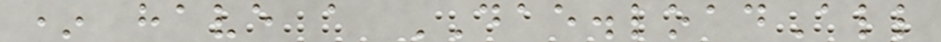* have a DAE.loadAll
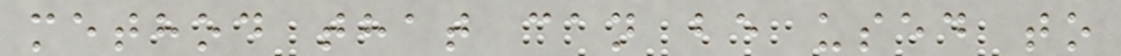method that can be used to
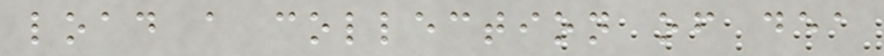load a collection of dea
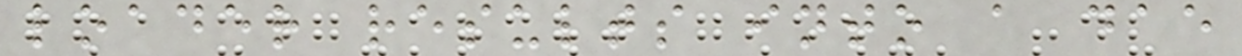loader results into a dae
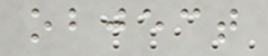object
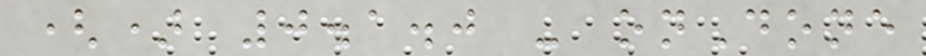() 0.1.0 - onDone
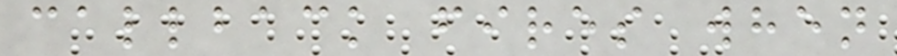callback fires when
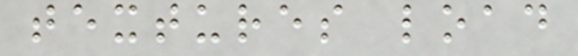textures load
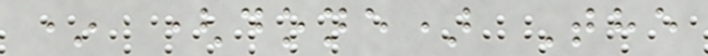* (done) The
